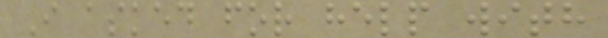I asked for help with
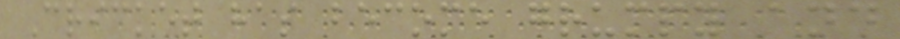Cricket has become grumpy and
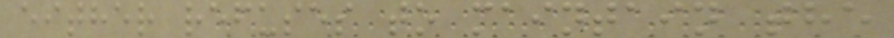either refuses to maintain the
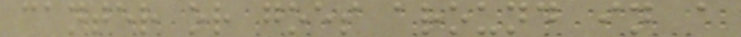canter or goes around in a
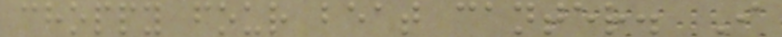choppy four beat canter. I
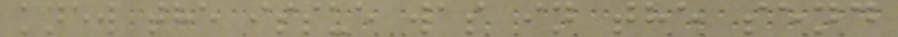knew the issue was in the send
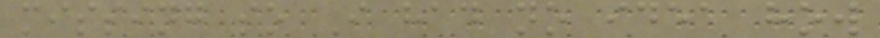missing so I had no idea how
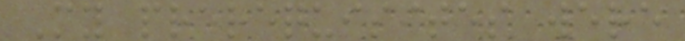My prerequisites were
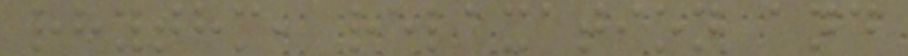rhythm, relaxation and
